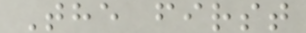The first
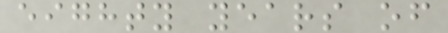eighty years of
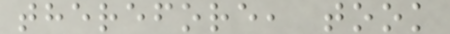therefore, took
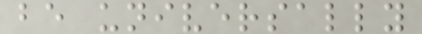be universally
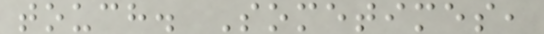touch. Sometimes,
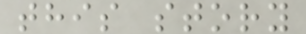this story
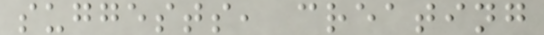suggests, creating
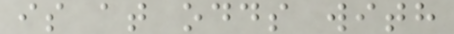is at odds with
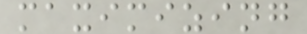maximizing
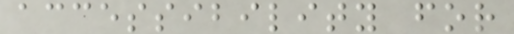accessibility for
